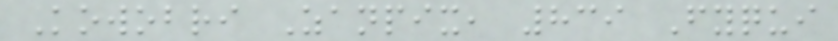Kowobri Zanpix, 839 Fyqui
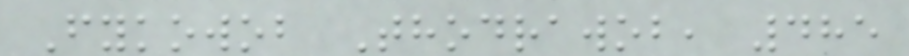Fykowob Thodrawob, 485
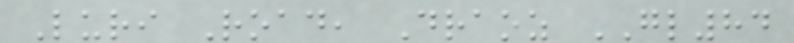Luri Road, Draoz GL84
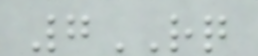7RQ
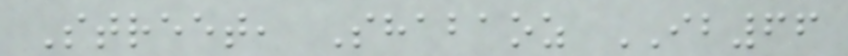Street, Shabaoz IB66
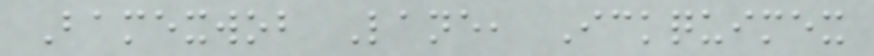Bamexwob Lane, Ickquimex
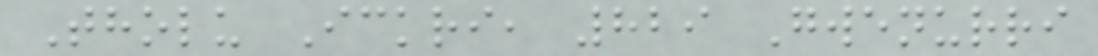Tholu Ickri, 829 Gwenurri
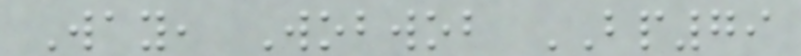Way, Wobwob BP79
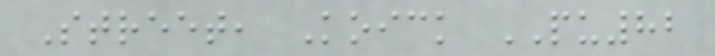Street, Koick PU82
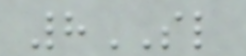8SL
